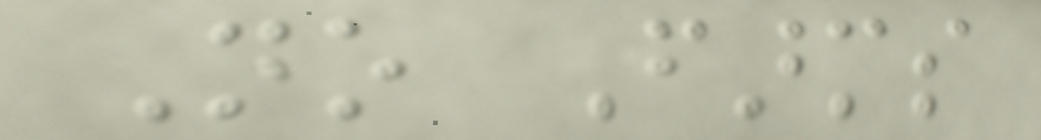No Farms
